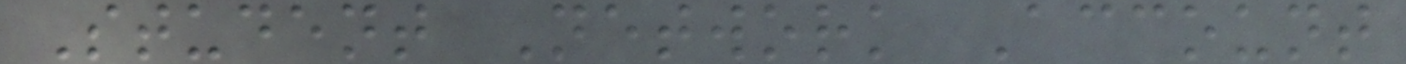Student Network Account
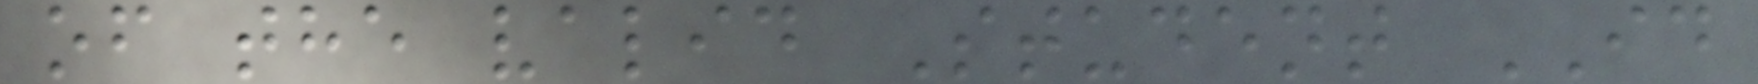of the valid Student ID
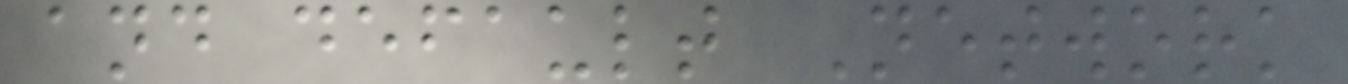and default Network
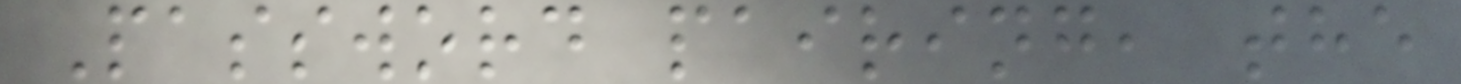Password pairing, the
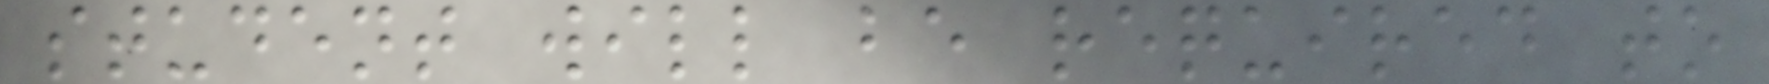student will be required to
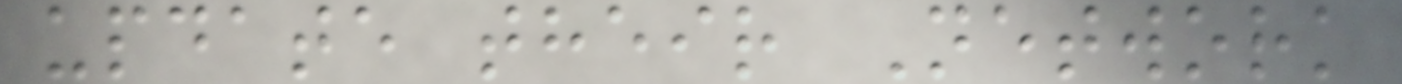update their Network
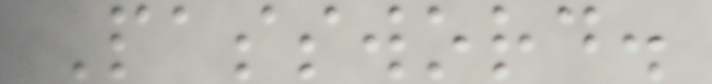Password.
